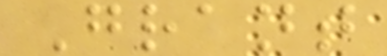Grant
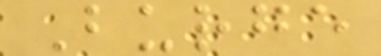Burge
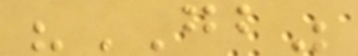"GB"
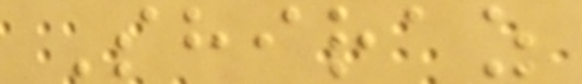Shiraz
